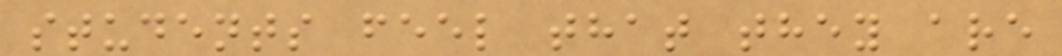students feel that they are
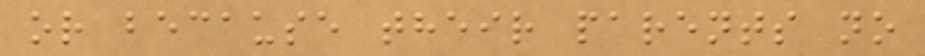or because their parents no
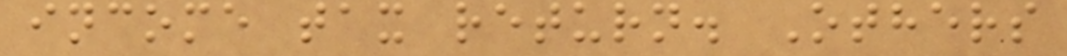income tax return. Others
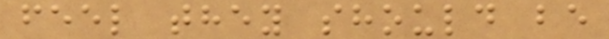feel they should be
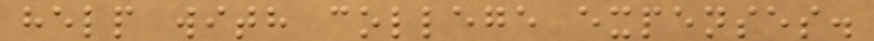help with college expenses.
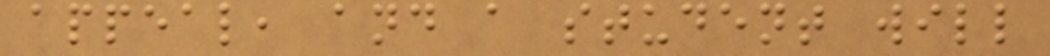appeal, and a student will
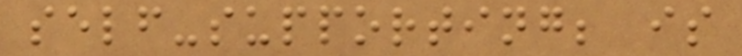self-supporting; is
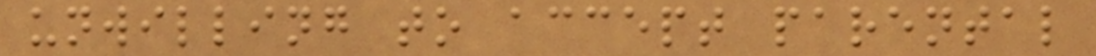unwilling to accept parental
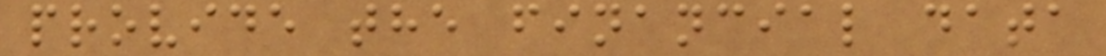provide the financial data
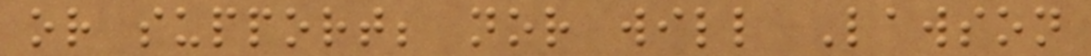or support; nor will Lawson
